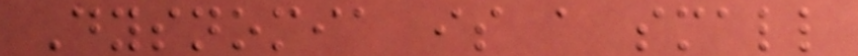Dysnomia is a small
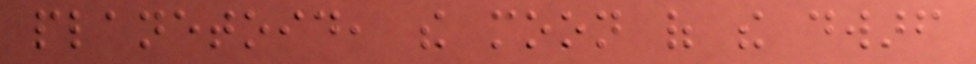planetoid, the moon of the dwarf
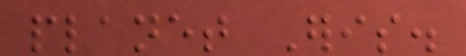planet Eris.
